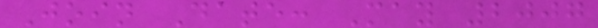Join Date: May 2007
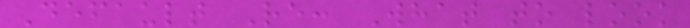Default Re: What to look
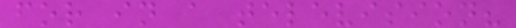for in a television?
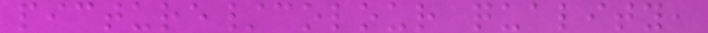picture/colour quality,
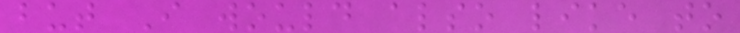but I would also like to
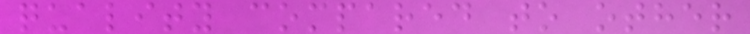quality compared to other
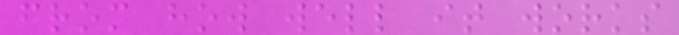from how well it works
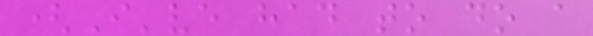(I've had to do a
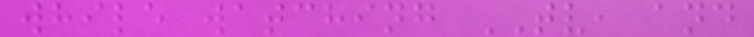while watching TV, and
